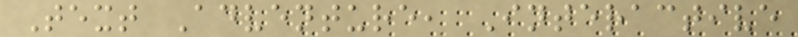Text Adventure, Interactive
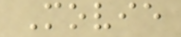Movie
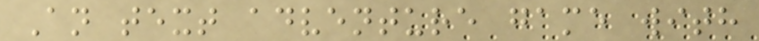An text adventure game with
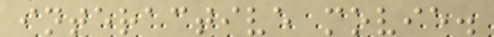interactive movie.
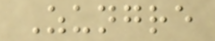Zungre
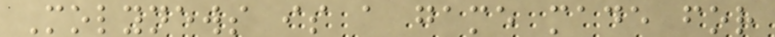Molynews is a game made for
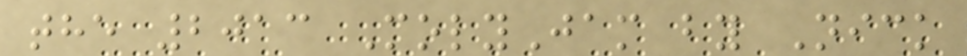the 2013 MolyJam by Nick
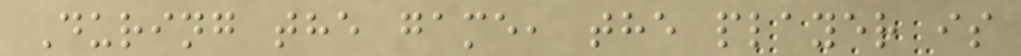During the game, the player is
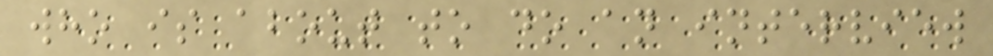who is about to do an interview
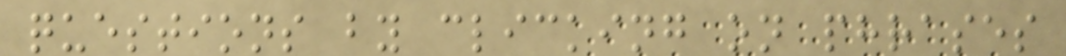questions by clicking on phrases
